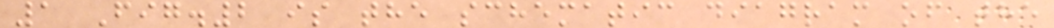1 Fig.2 is the schematic diagram of the
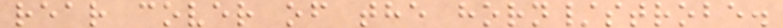rear cover of the horn/strobe.
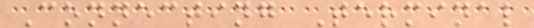Connecting Terminal
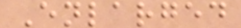Enlarged
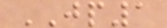JP1
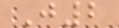J2
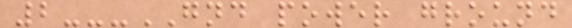2---GND power ground
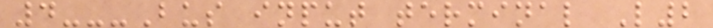4---Bus input terminal L2
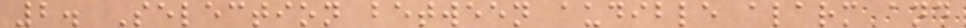2. Selection between audible alarm and
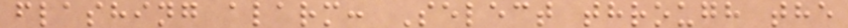flashing alarm: Select through the
